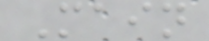Main
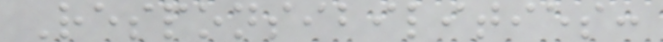Responsibilities:
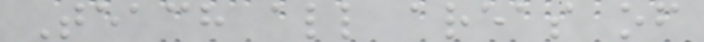Teach all areas of
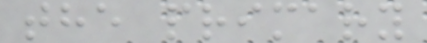the primary
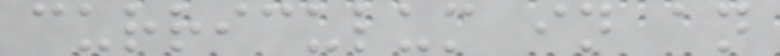curriculum in an
